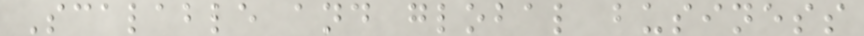Scalable and global business
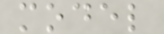model
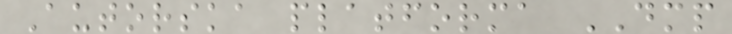Autorska platforma DMP
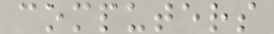computers
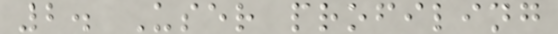2. User profiling
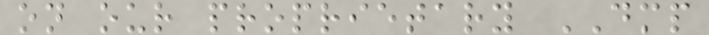on our proprietary DMP
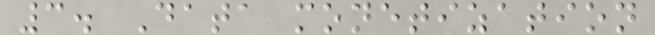3. Data monetization
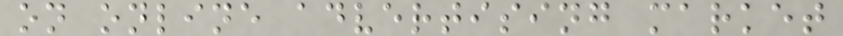on online advertising market
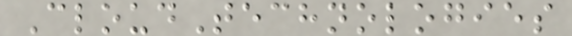CloudTechnologies
